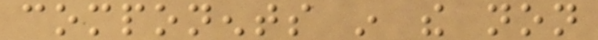components in the non
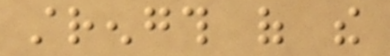strength of the
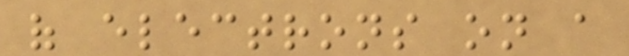of electrons on a
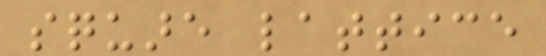square lattice
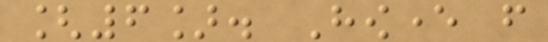[6]. However from
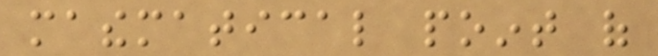mathematical point of
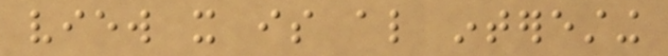view it is also interesting
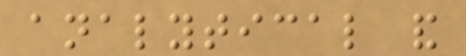analytical and
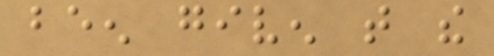been given that the
